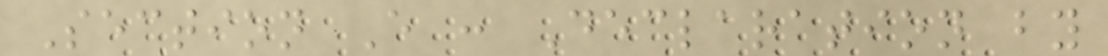Section E : Declaration by
